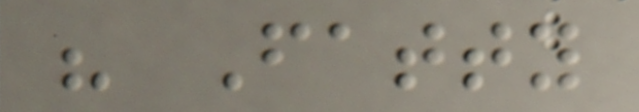" Fatty
